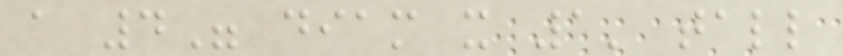a 4" diam x 1' tall
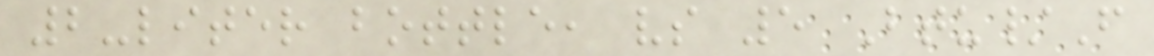2-liter bottle, vs 5 Btu/F
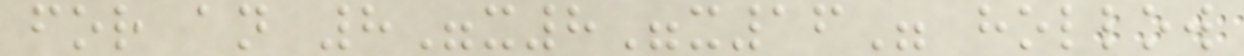for an 8"x8"x16" hollow
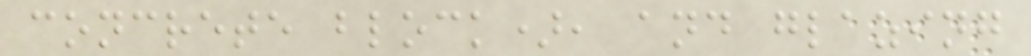concrete block), and glazing
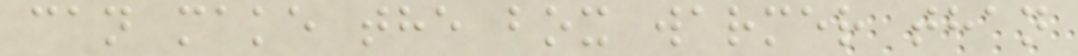can make the box warmer than
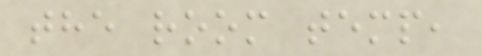the room temp,
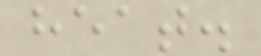heat.
